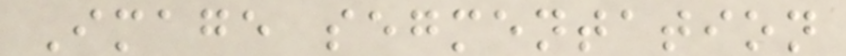Image segmentation
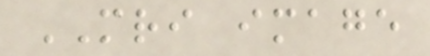MRI image
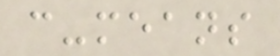c-means
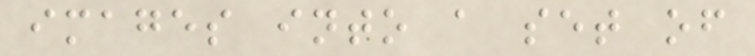images into a set of
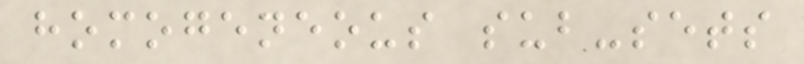homogeneous sub-sets
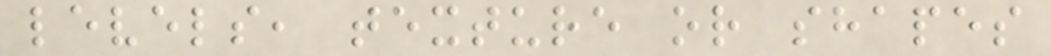levels, texture or shapes
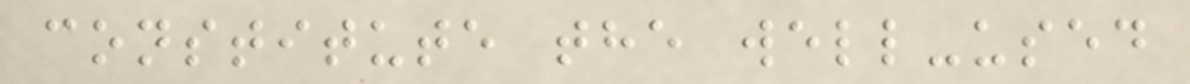constitute the well-used
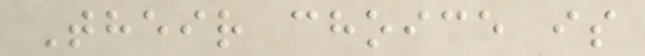Their choice is
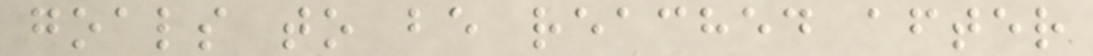goals to be reached after
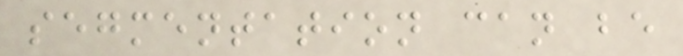segmentation can be
